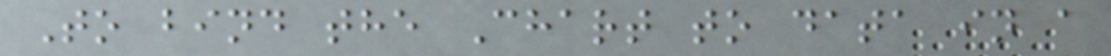To bind the Chart to data in a
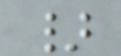}
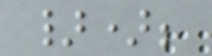});
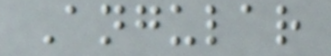Angular
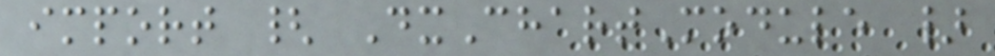import { DxChartModule }
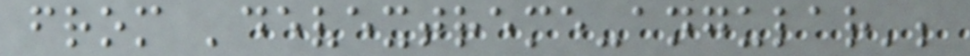from 'devextreme-angular';
